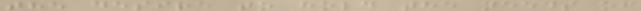the desire to hold the needs of
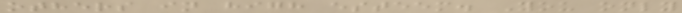others in high esteem. You only
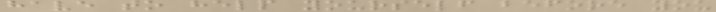have to help yourself before you
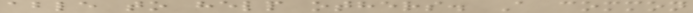able to help others. A common
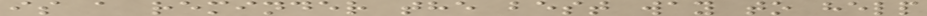is a reminder the best way to help
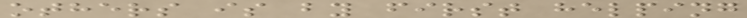others is by first helping
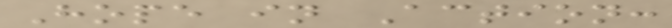Hope in Action:
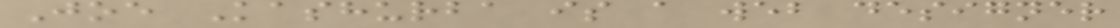Joe Kashurba is a web designer
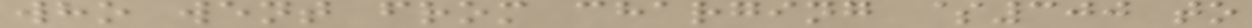who went from charging $300 to
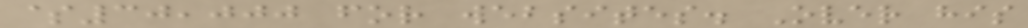$30,000 for websites. Over his
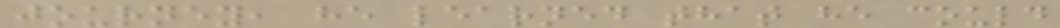journey, he learned that he could
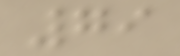79
